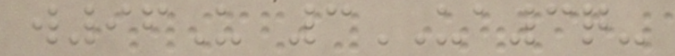w96U 3UA3q-
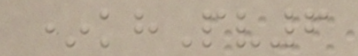*khPv6
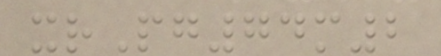xrPg74m2
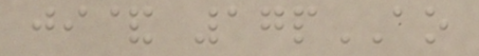ji& 17pAO
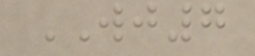WJ7
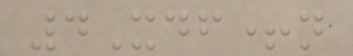4Xdf+n
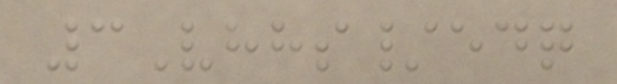3Vhhs/edq
